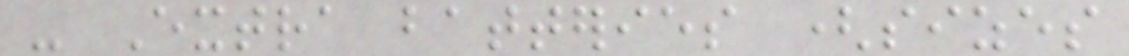- Extra batteries (sizes
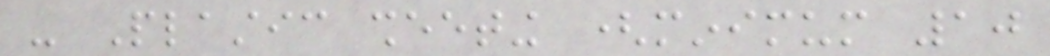- Plastic sheeting (minimum 10
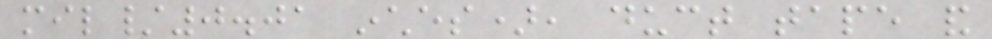mil/0.01 inches), duct tape and
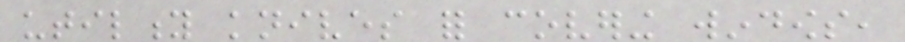utility knives for covering windows,
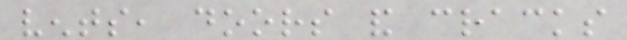vents, doors and cracks
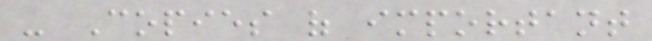- Copies of important
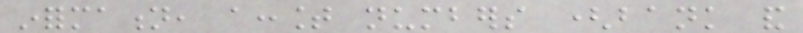information, account numbers (bank and
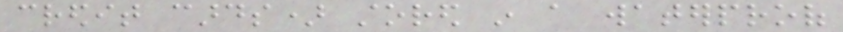credit cards) stored in a waterproof
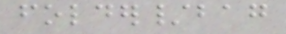folder/bag
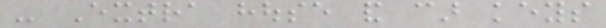- Extra house and car keys
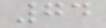74
